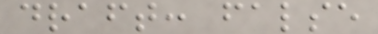draft: false
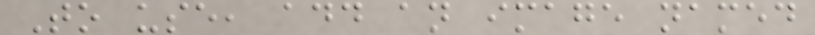To use, add an image named
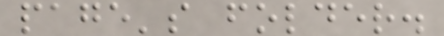page's folder.
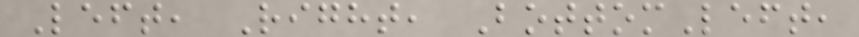Left, Right, BottomLeft,
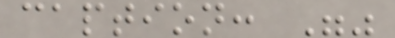caption: ""
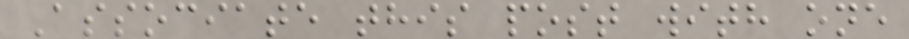Associate this post with one
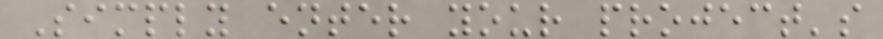Simply enter your project's
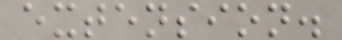extension.
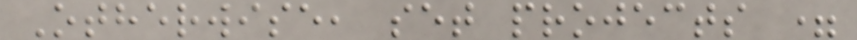Otherwise, set projects =
